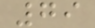79
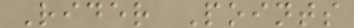Rider Points
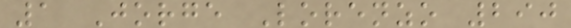1 Jorge Lorenzo 290
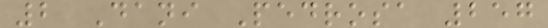2 Dani Pedrosa 257
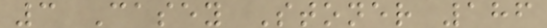3 Casey Stoner 186
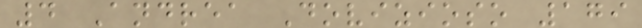4 Andrea Dovizioso 179
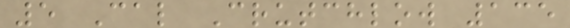5 Cal Crutchlow 135
